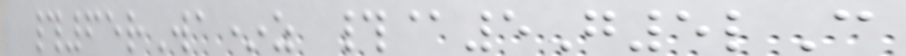#65rWa*z #@5G5lC
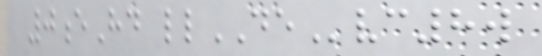0eHd llDEvc8w
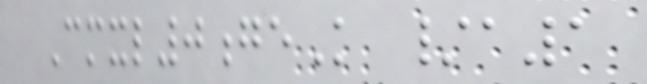Cmxl0geK /a1
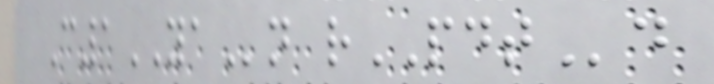C1YAn rPDTd
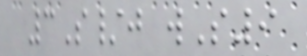3S/j wS9
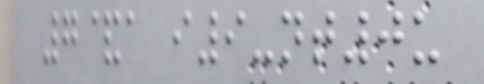7&a i9-nt0u
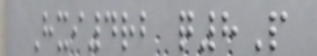Hxi4rb q8P
